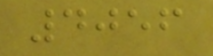4056
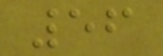56
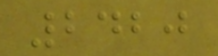2420
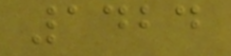1424
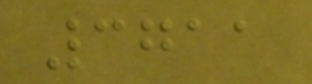3711
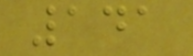141
